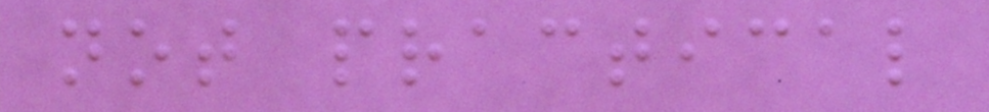not practical
